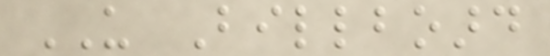US Billboard
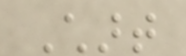Chart
